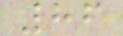86
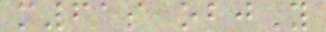m61s objY
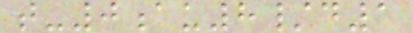t-0au8/d1
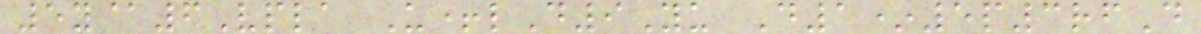5y@6Vpla U+lD9Yu D1*5p3rfD
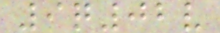9q02v
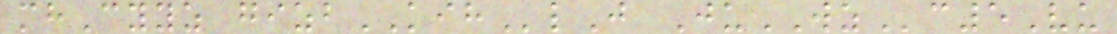mhCyyz gizbKIHlJ JuWZc5Vu
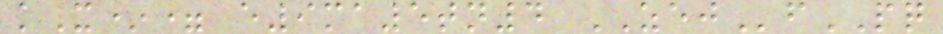kX*= e9ma5tn4 ZEJfPQ
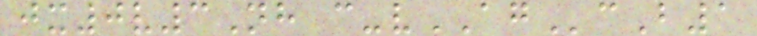jx0v3Nh c-vAGcB1
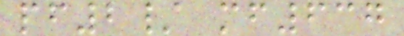pf2/ mf637
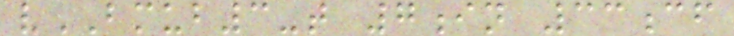vBMUB3-t 7in 33cf
